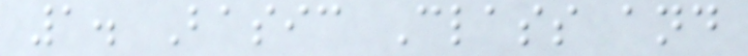1. Basic Class and
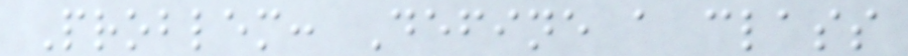Problem: Define a class
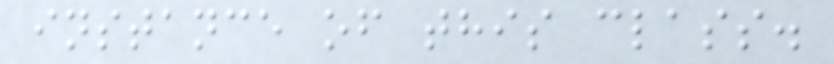instance of this class.
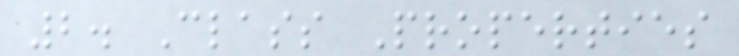2. Class Properties
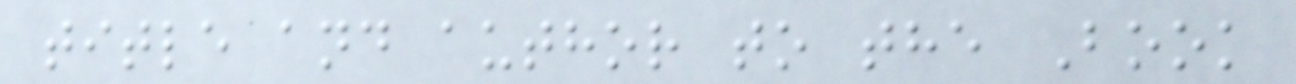title and author to the Book
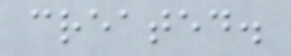created.
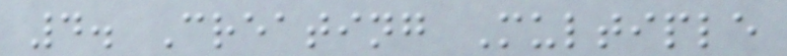4. Creating Multiple
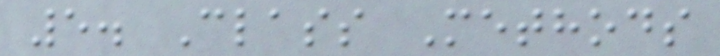5. Class Methods
